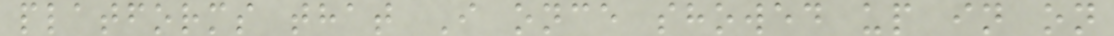platforms that I once showed up in on
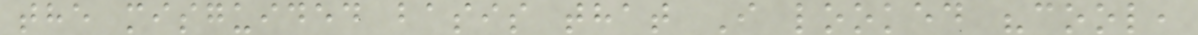the misguided basis that I looked "cool,
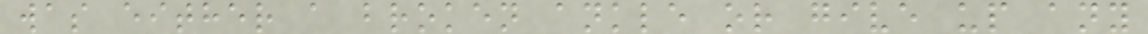was either a broken ankle or give up any
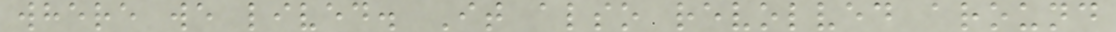where we lived. It also revolved around
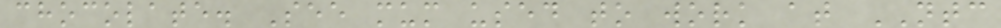chocolate. See mum used to work at NTC
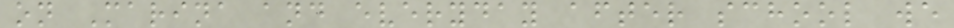on Marina and everyday after school we
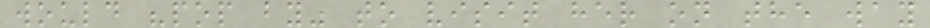would "pop by" to visit her on the way
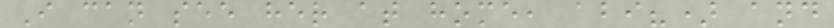I can see her at home, abi?) and
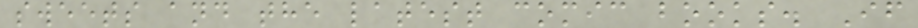sweets and the latest comic books. If
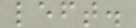left.
